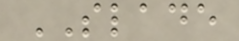SLADE
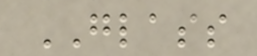GLASS
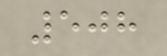508
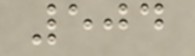504
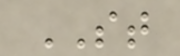ST
